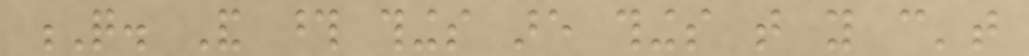Q. And those things are things that you can't
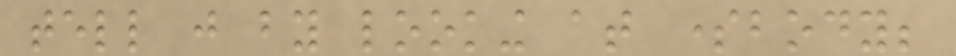tell just by looking at somebody;
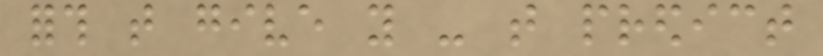forth that give you - that predict
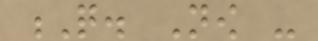Q. Now -
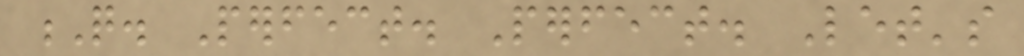Q. Perfect. Perfect. Let's
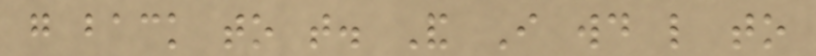go back to that. And I would like to
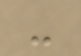-
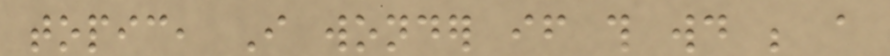topic, I wonder if this would be a
